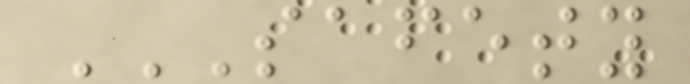SAFETY
